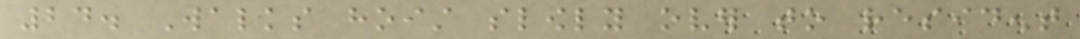24. Walks hoist slowly over to resident
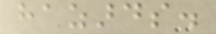hazards.
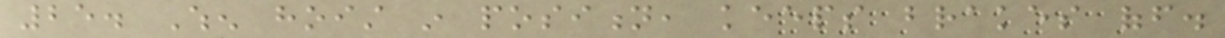25. When hoist in position, keeps brakes off.
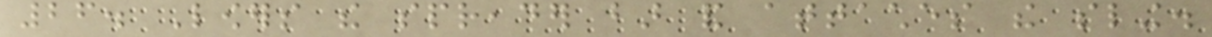26. Lowers the spreader bar and attaches the sling.
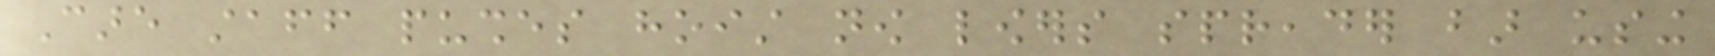Care staff pushes hoist now lowers spreader bar using
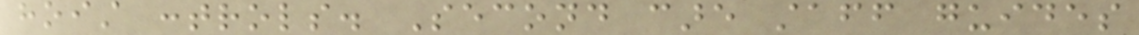hoist controls. Second care staff guides
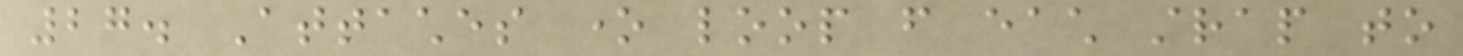27. Attaches one loop from each strap to
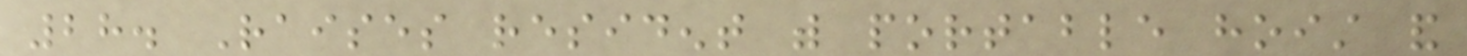28. Raises resident with portable hoist and
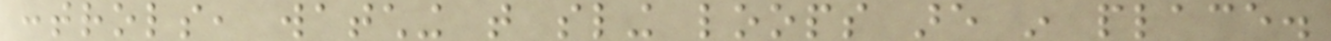controls, watching that sling loops are in place.
